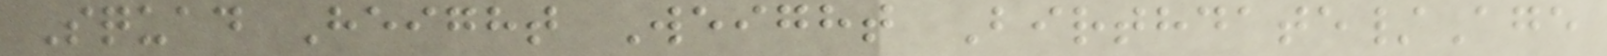Squad Height Weight Birthdate/Age
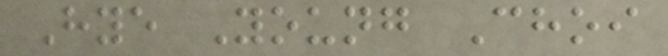Hye Young Choi
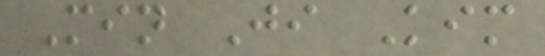Min Ji Kim
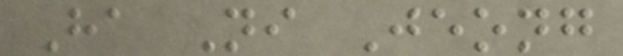Ha Ni Jeong
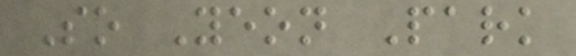So Yeon Park
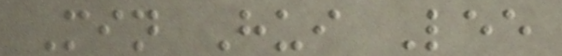Min Hui Lee
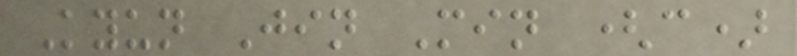Kyun Jin Min (c)
